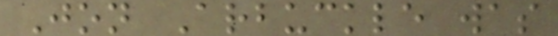Jon Arbuckle was
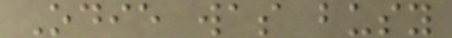Odie was busy
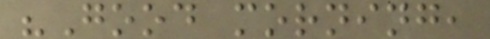"Good morning,
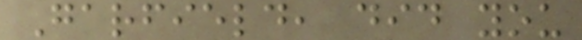Garfield, did you
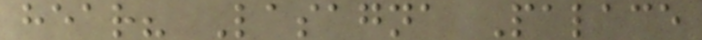hear? Lasagna Palace
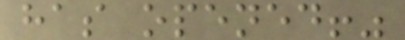has opened!"
